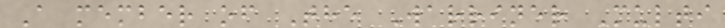A member of The Warriner Multi
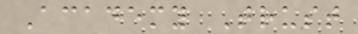Academy Trust
